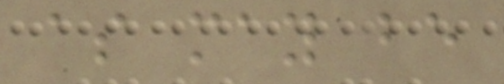as may be
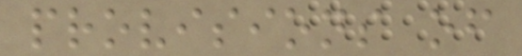provisions of
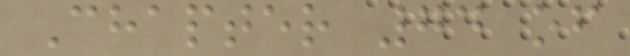Chapter 74 of
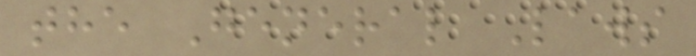the General Laws
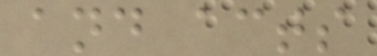and acts
